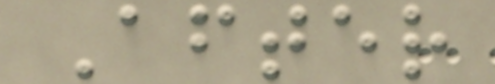After
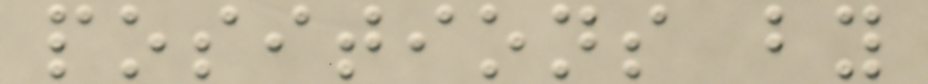positions by
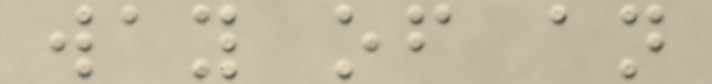way of an
